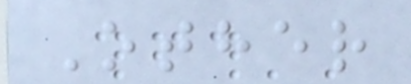Other
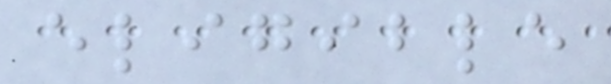eligible
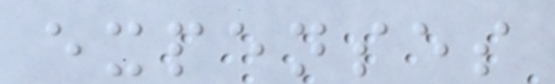expenses
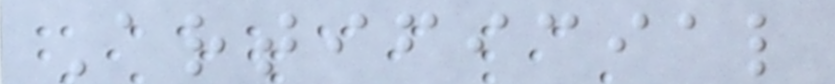Artificial
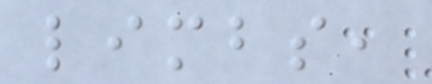limbs,
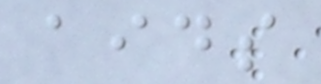aids
